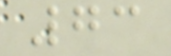73
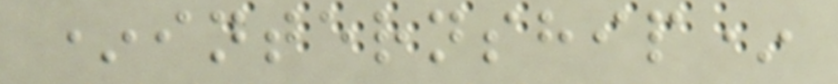*internship*
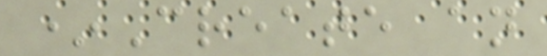*Create an
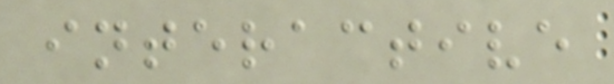interactive
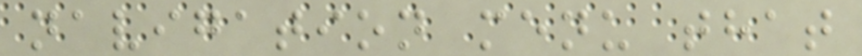navigation menu that
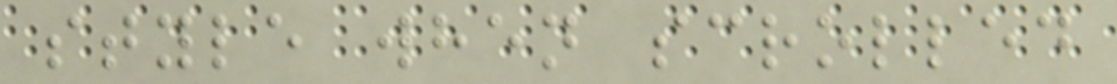style when scrolled
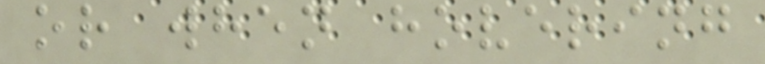or when hovering
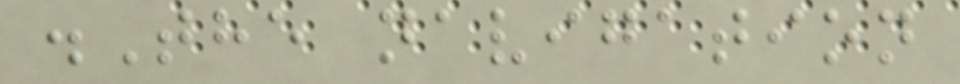.The navigation
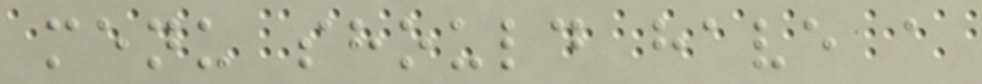menu should have a
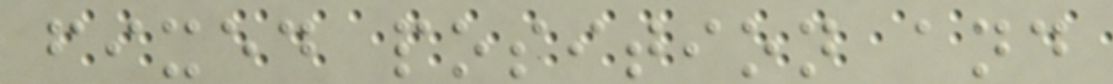fixed position and
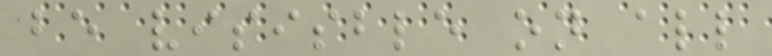be visisble on all
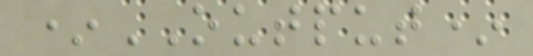*OUTPUT*
